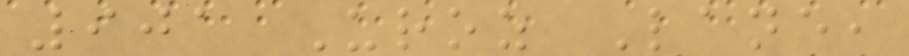901 Uroz Lane,
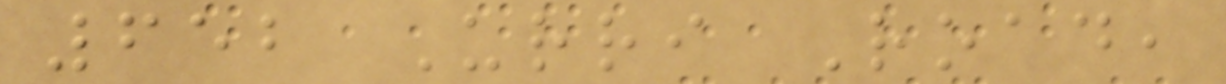652 Urri Road,
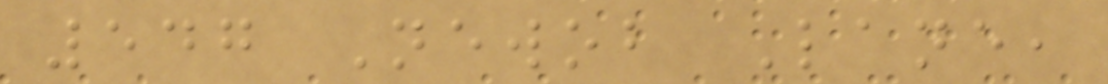547 Newob Lane,
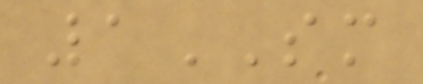1SM
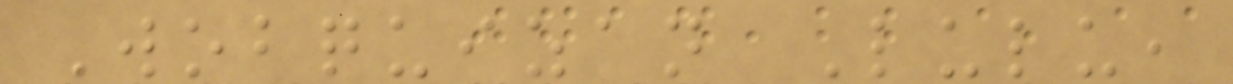Wobquizan Lulu,
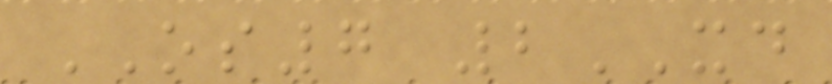OS7 2XD
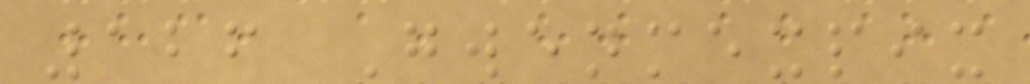126 Gwenmexpix
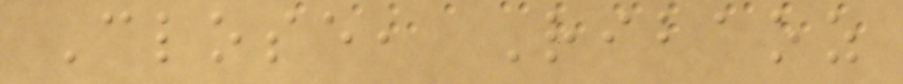Close, Ribaoz
